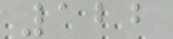122
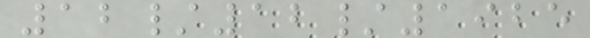12/12/1925
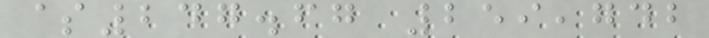$247.67 259,742
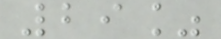29%
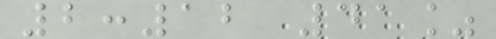2:12 41%
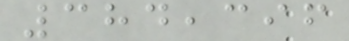384,396
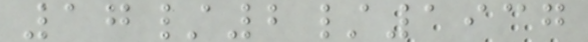17/2/1937
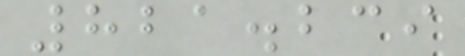821.239
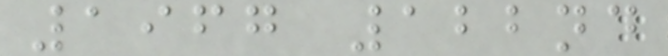1967 122nd
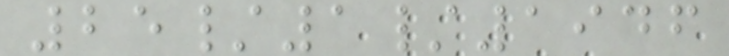25/1/1946
